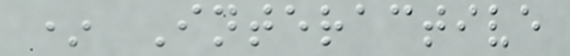* Interactive
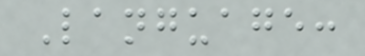Language:
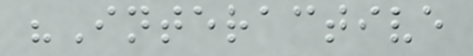"Interactive
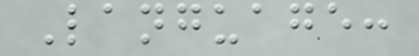Language:
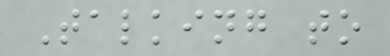Talking to
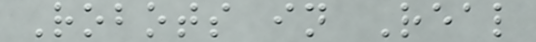Robots in Real
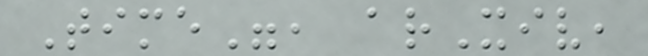Time", arXiv,
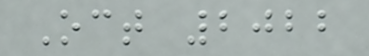Oct 2022
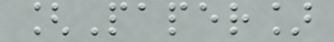[Paper]
